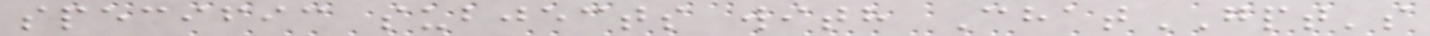specific subjects with ChatGPT's
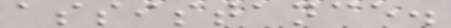assistance.
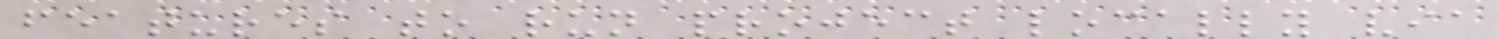features to run project locally via
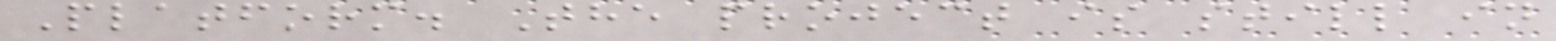Platform. The project is still in
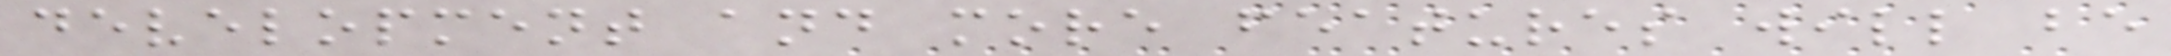development and more features will be
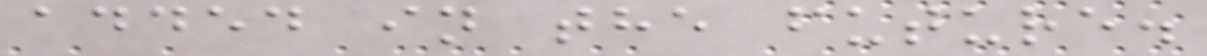added in the future.
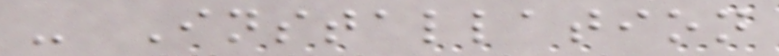- Installation
